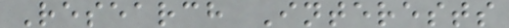Research Interests
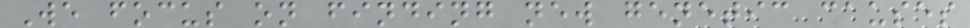We focus on finding new genetic causes
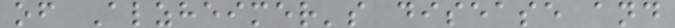of Alzheimer's disease and
